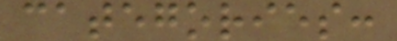categories:
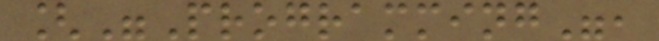["Programming",
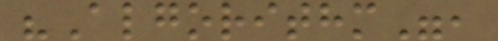"Algorithm",
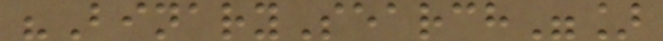"BinarySearch"]
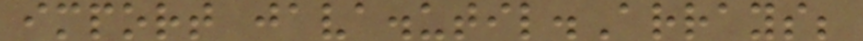import java.util.Arrays;
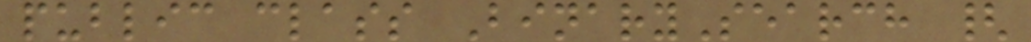public class BinarySearch {
